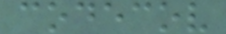codecov
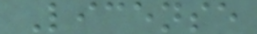License
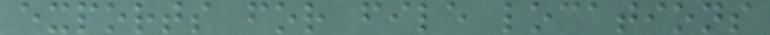exports for file locations
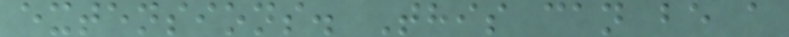extensions. This can be a
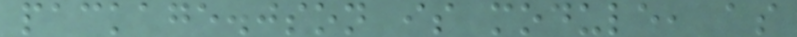package.json is module, as
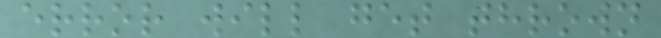error will get thrown
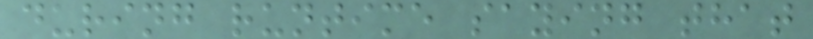during runtime saying that
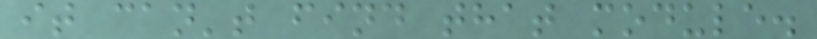it can't find that module.
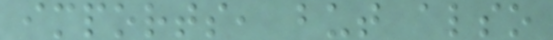imports, but also
